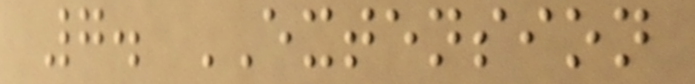7. EXTENSION
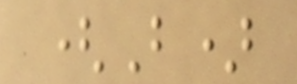(B)
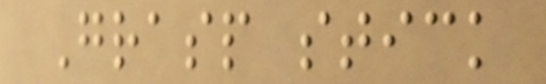Grasp stick
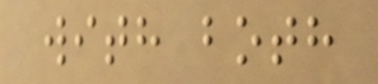with both
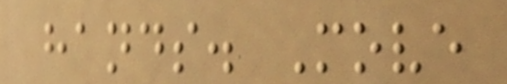hands. Move
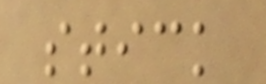stick
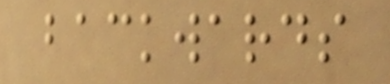backwards
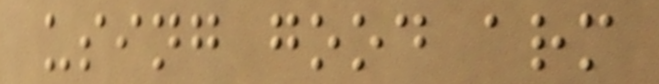using good arm
